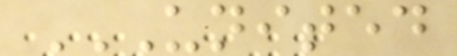UNITED
